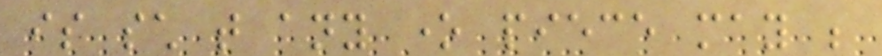is such that any one piece may be
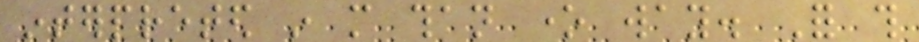interpreted in more than one way. For this
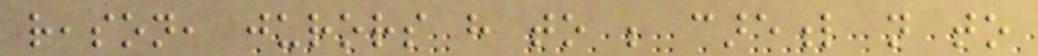reason, jurors have to be careful not to
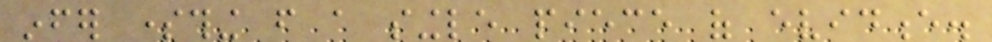infer something from a single piece of evidence.
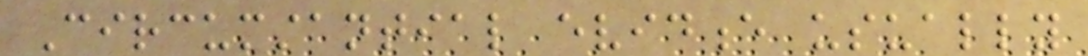Circumstantial evidence usually
